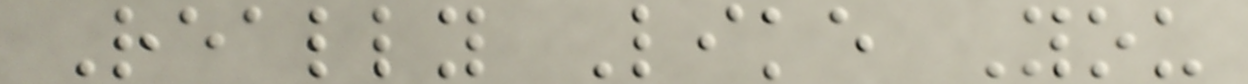Really Like You
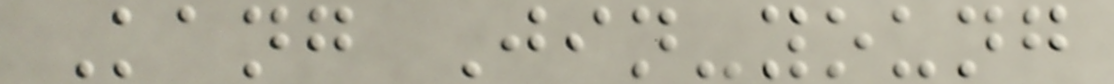Kang Jin-young
